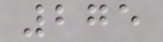275
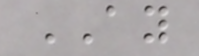AY
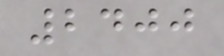2400
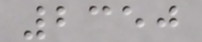2350
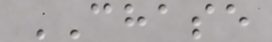CHASE
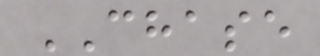CHASE
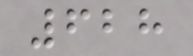628
